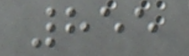855
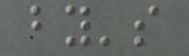by's
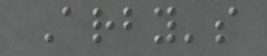Arby's
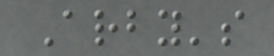Arby's
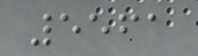5561
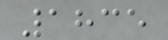1835
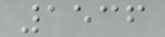1536
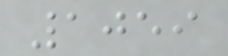1059
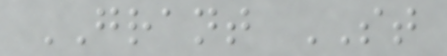GRANT ST
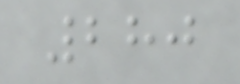280
